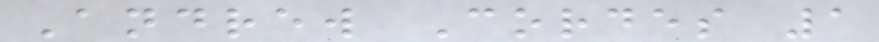Andrew Cordes 1
